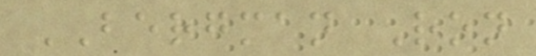BERGMAN Ron
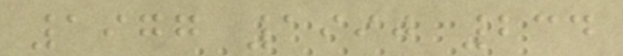1977 1990 234
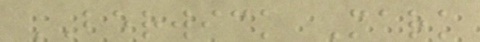BERWICK Mark
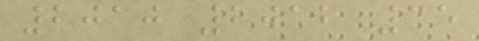2010 2012 35
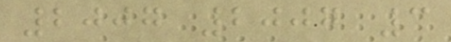2007 2007 3
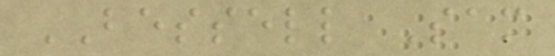BESSELL Sam
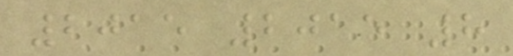2015 2015 8
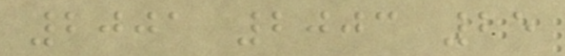2001 2003 25
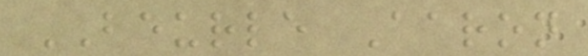BEURLE Aaron
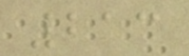213
